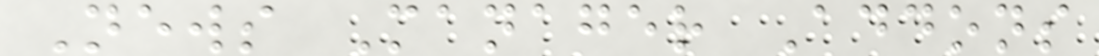News Manager Addons
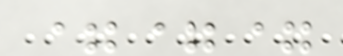===
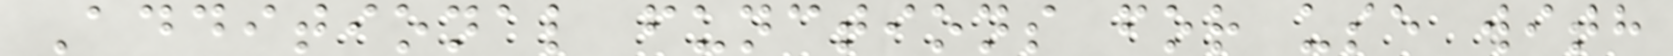Additional functions for use with
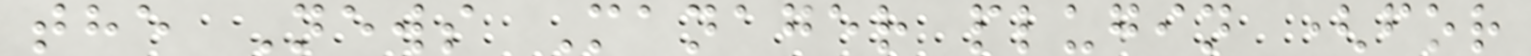the News Manager plugin (for
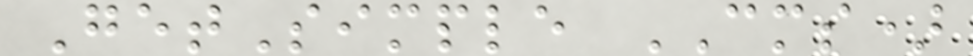GetSimple CMS)
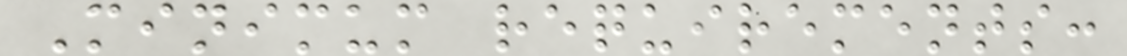Minimum requirements:
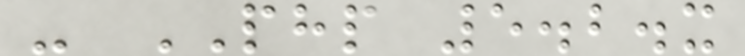- PHP 5.2.x
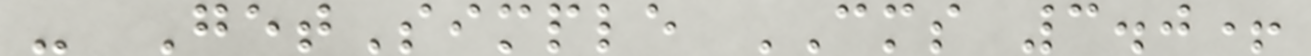- GetSimple CMS 3.0+
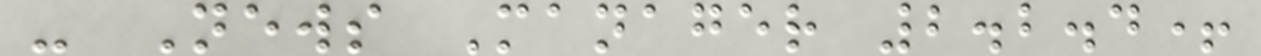- News Manager 2.2.4+
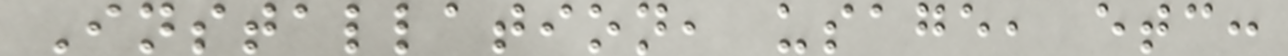Installation, usage, etc:
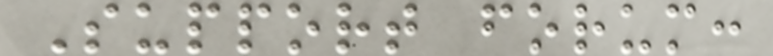Support forum:
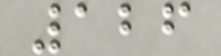126
